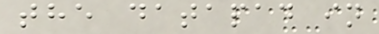the datapad in
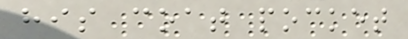his coat pocket
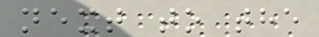next to the
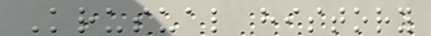Krusual history
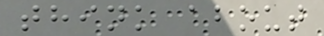think about
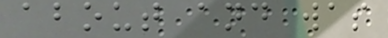about and was
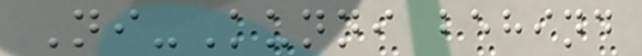Ni-Kunni behind
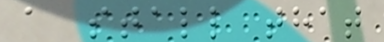a stall that
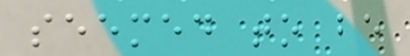seemed to be
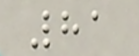81
